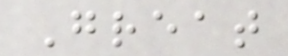Great
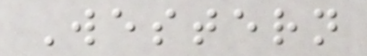Western
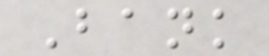Bank
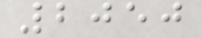2050
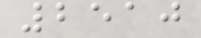2510
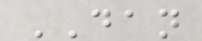DAN
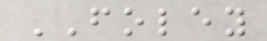FOLEY
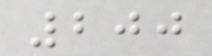200
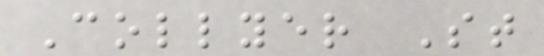Collyer St
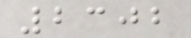2302
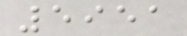5951
